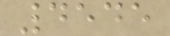4545
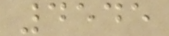4545
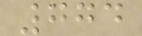774
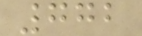772
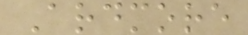Ardmore
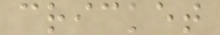cricket
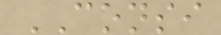CONSI
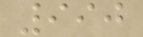990
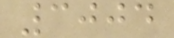3004
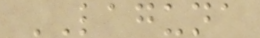LAGUNA
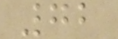72
